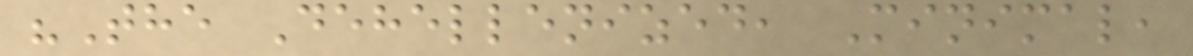"The Dehellenized, Minimal,
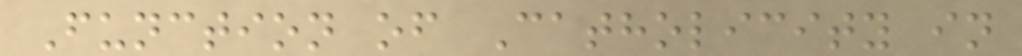Function of Catholicity in
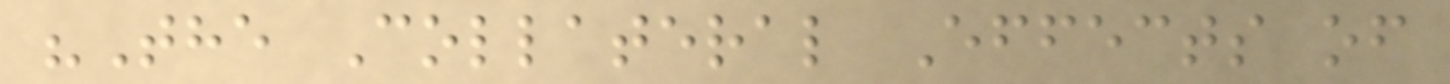"The Collateral Effects of
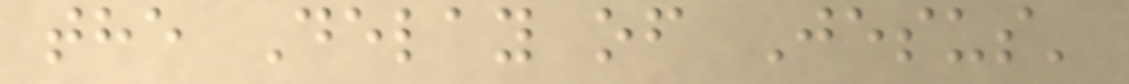the Delay of Jesus'
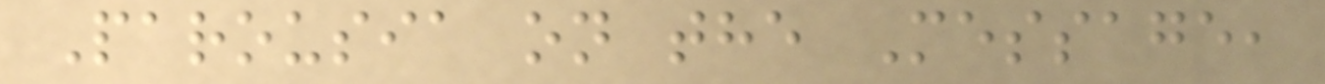Parousia on the Message,
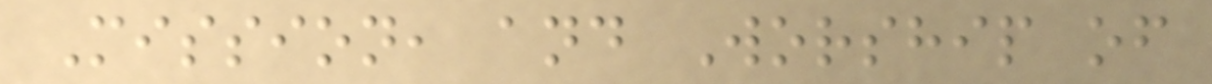Mission, and Worship of
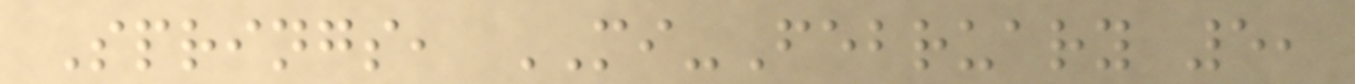Springs, MI-February 5,
